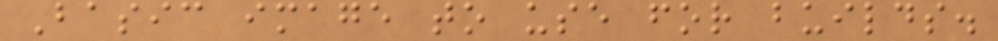Basic image to use for builds.
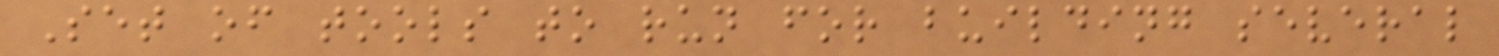Set of tools to run for building several
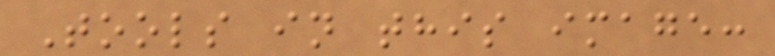Tools in this image:
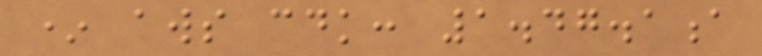* aws cdk: 1.47.1a
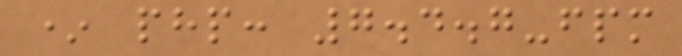* php: 7.4.7-fpm
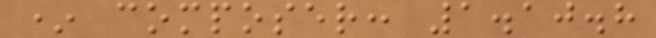* composer: 1.10.8
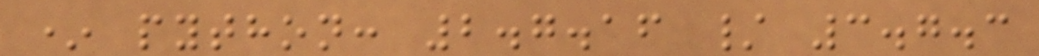* python: 2.7.16 / 3.7.3
